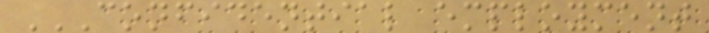CONFIDENTIAL EMPLOYMENT
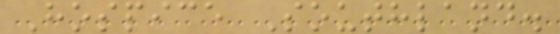Hospice Southland.
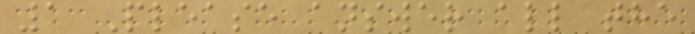1 Please answer all the
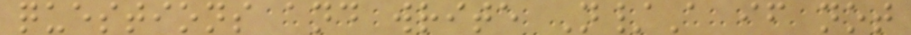questions and write N/A if not
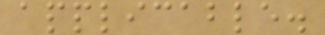applicable.
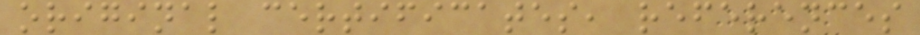original certificates, references
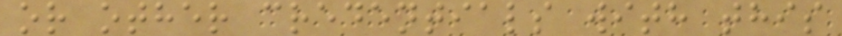or other credentials with this
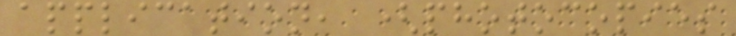application, (photocopies
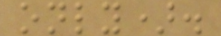only).
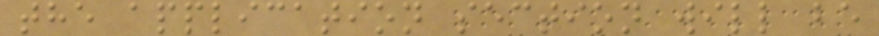the application section will be
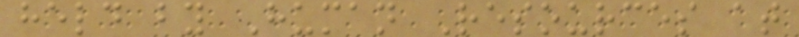held by Human Resources at
